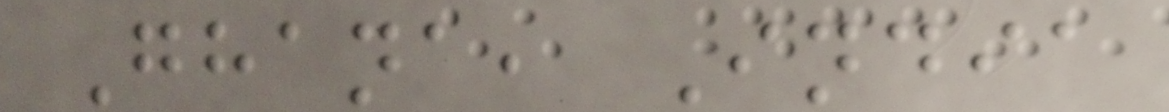Ghana, India
